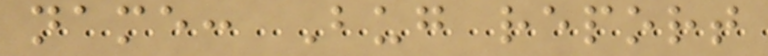name: Bug report
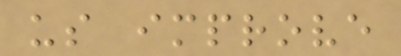us improve
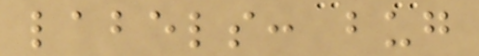labels: bug
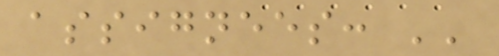assignees: ''
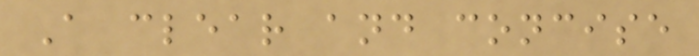A clear and concise
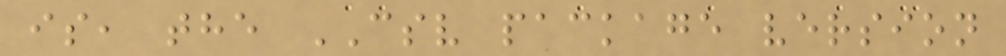is, the CSV package version
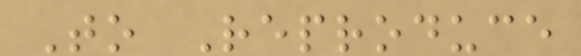To Reproduce
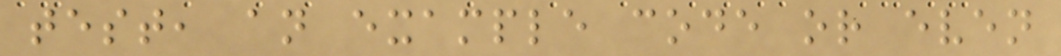test, an example code or even
